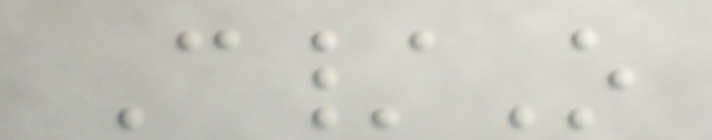C/O
